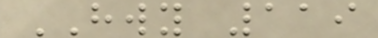HWY 119
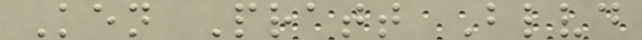Ken Pratt Blvd
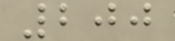200
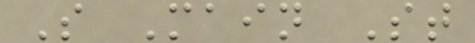S Main St
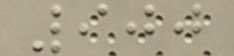900
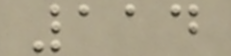114
